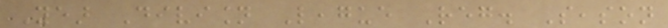Year Division League Reg. Season
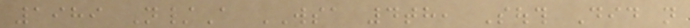1989 N/A WSA 4th, South Did not
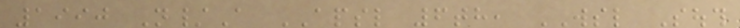1990 N/A APSL 6th, WSL South
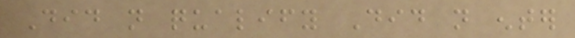Did not qualify Did not enter
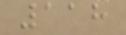118
